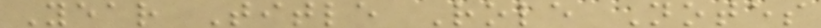Year Title Role Notes
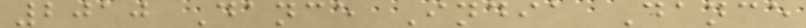2010 Dance India Dance
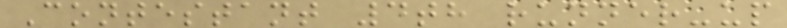Contestant 4th runner-up
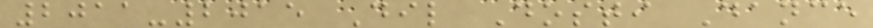2011-2015 Dil Dosti Dance
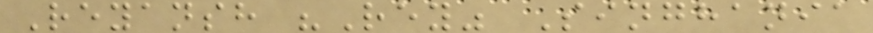Reyansh "Rey" Singhania
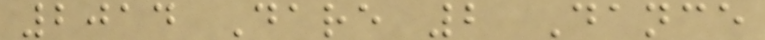2014 Dare 2 Dance
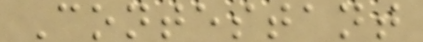Contestant
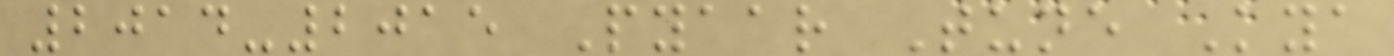2014-2015 Pyaar Tune Kya
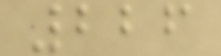226
